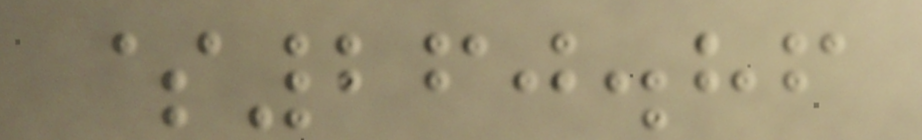$260.86
